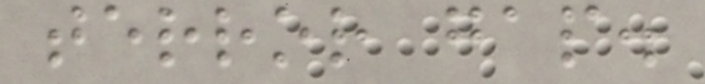terror gap.
